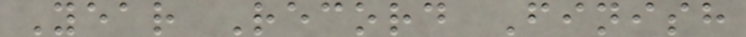Year Record Finish
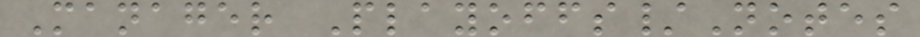Manager Playoffs/Notes
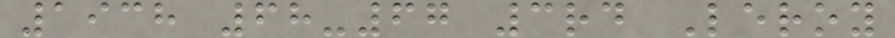1938 68-67 3rd Leroy
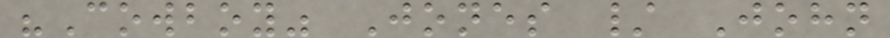"Cowboy" Jones / John
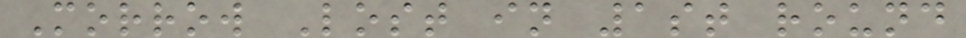Morrow Lost in 1st round
